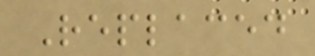Replaced
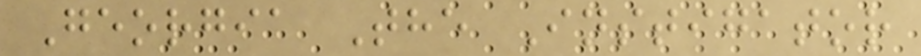Georgia The Instigator
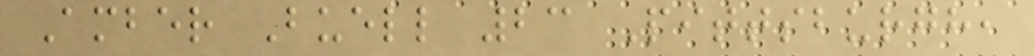Amber Buell 23 Pittsburgh,
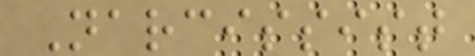Narcissist
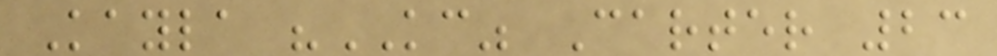Kayla "KC" Carter 23
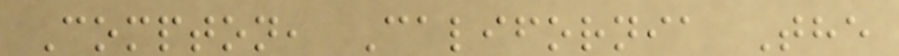Compton, California The
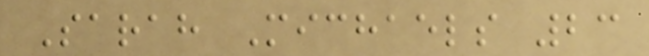Sarah Michaels 23
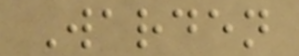Warden
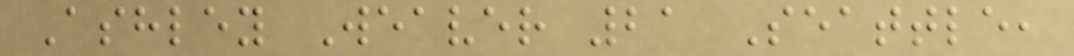Ashley Weaver 21 Seattle,
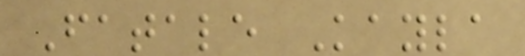Fatale Kayla
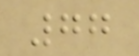77
